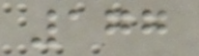177
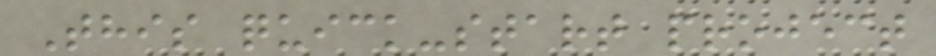This quick-start project
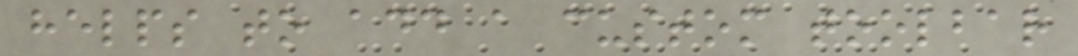helps to add a custom toolbar
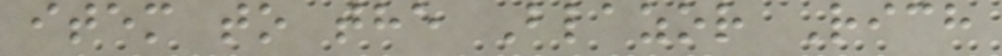item to the Blazor Rich
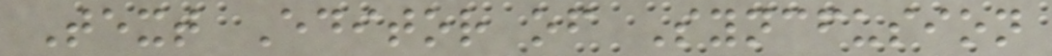Text Editor of Syncfusion
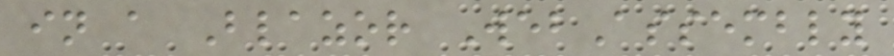in a Blazor WebAssembly
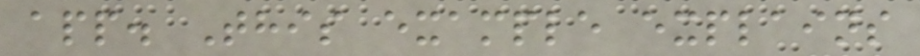app. This example explains
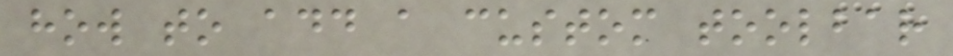how to add a custom toolbar
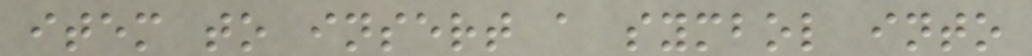item to insert a symbol into
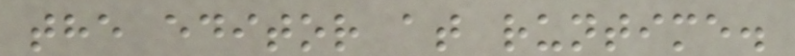the editor at runtime.
